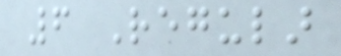6 Regular
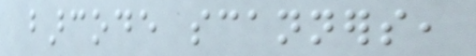barcode scanners,
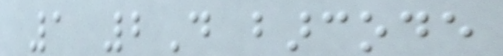1 2D barcode
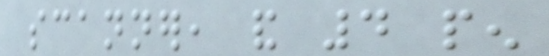scanner, and 4 pen
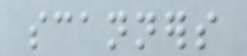scanners
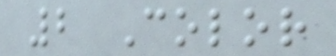2 Color
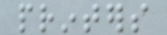printers
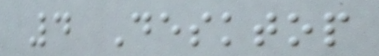4 Desktop
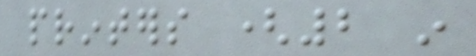printers (2 in
